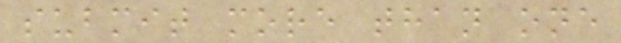submit more than one
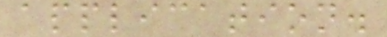application.
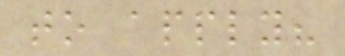to apply?
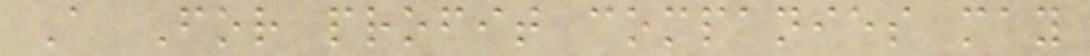A For profit companies may
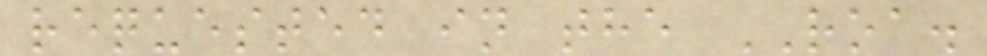requested in the ROA.
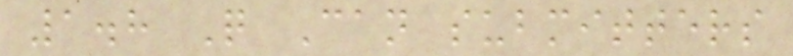1.8 Q Can submitters
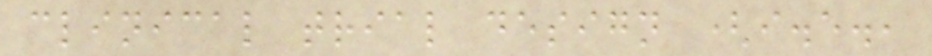clinical trial design (i.e.,
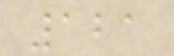121
